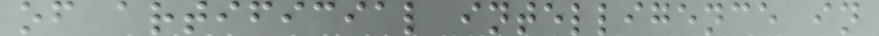of artificial intelligence in
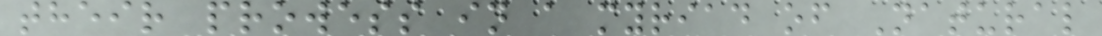their prowess in a myriad of Natural
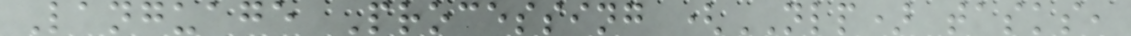Language Processing (NLP) tasks,
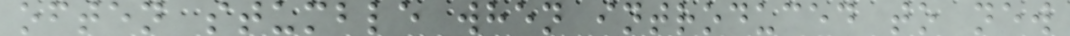often stumble when introduced to new
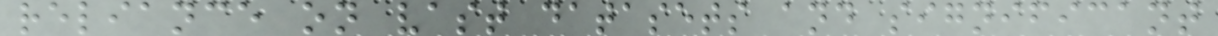reliance on vast datasets and significant
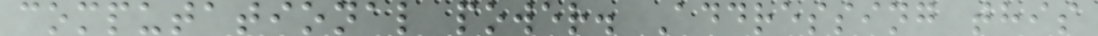computational power. Addressing this
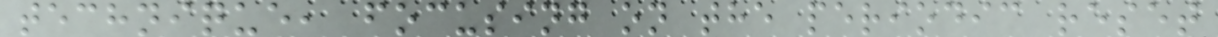technique, focusing on the periodic reset
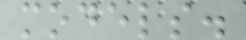models.
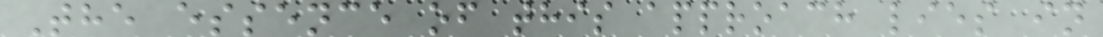The essence of this approach lies in
